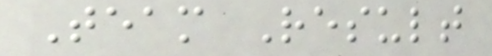Team Result
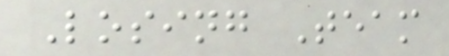Losing Team
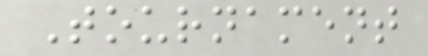Tournament
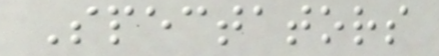Spectators
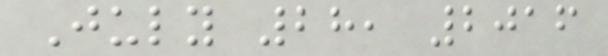July 28, 2016
